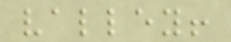valley!
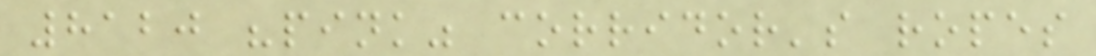8120 "pink" corridor's ropes
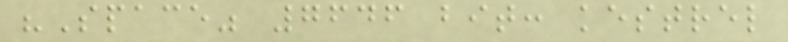"Space" 7646 bit: kestrel
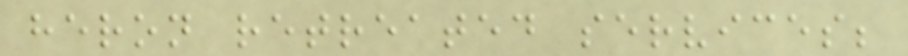heron retreated services;
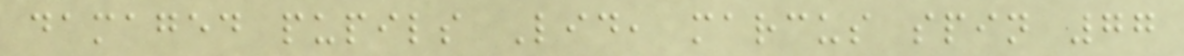damaged pupils Lid, marcus spin 77
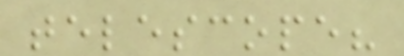telescope?
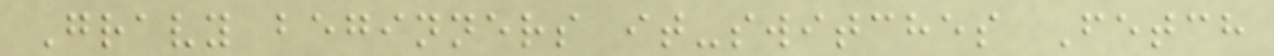Gravy beginners it-switches Fetch
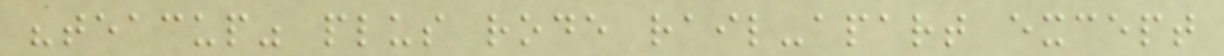"teacup" plus rode rail-apart except
